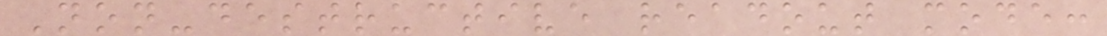Non-destructive readout mode:
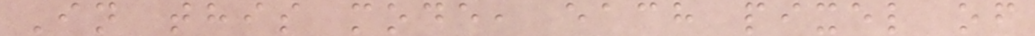In this mode, each pixel of
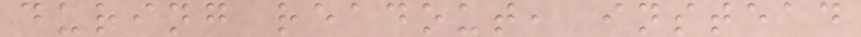during readout, instead
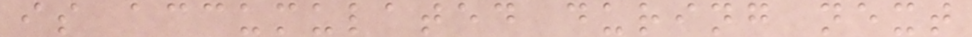is accumulated during next
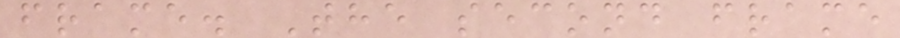frame. The second frame
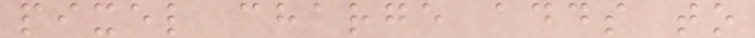pixel charge adds to
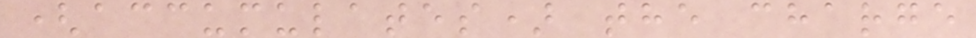(accumulates) the charge
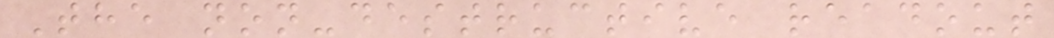The non-destructive readout
